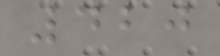420
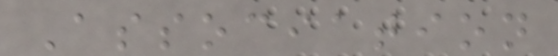Association
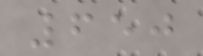650
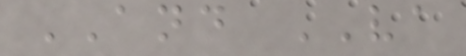AND VA
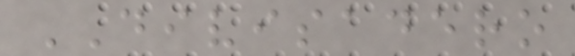DIVISADERO
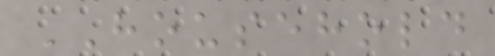HOUSEHOLD
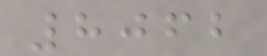8062
